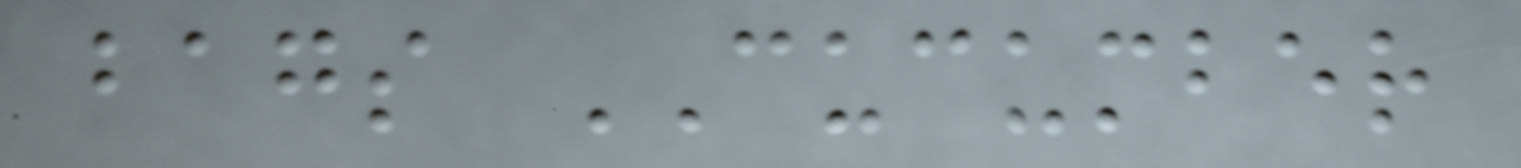bags CUCUMBER
